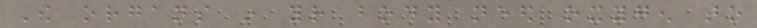The organs in your body need oxygen to
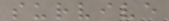survive
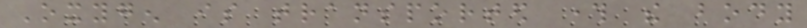Oxygen is transported through the body
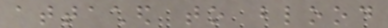attached to blood
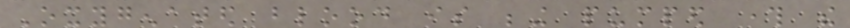Oxygenated blood is being pumped through the
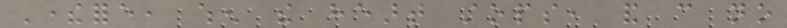Therefore, when the heart stops, and can no
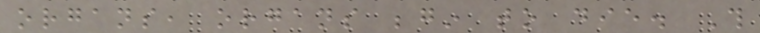organs, organs begin to die. This
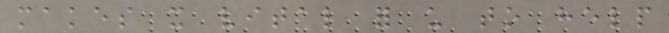makes it vital for us to help
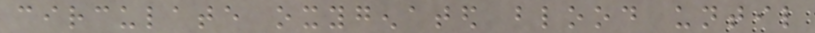circulate oxygenated blood until
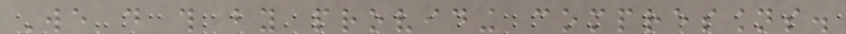We do this by providing compressions.
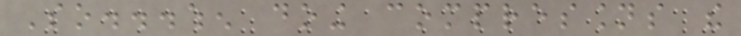So...when doing compressions the
